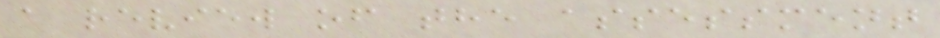a review of the assessment
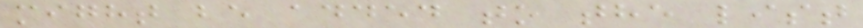might be added to the list
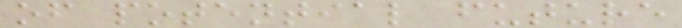of potential future
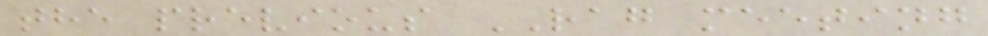the previous RAG meeting
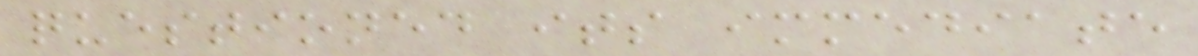questioned its immediate
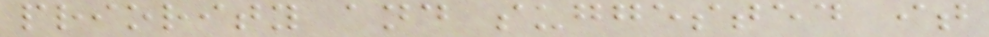priority and suggested it
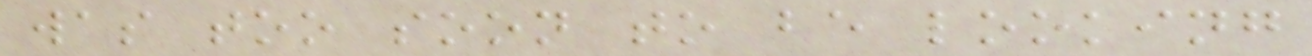was too soon to be looking
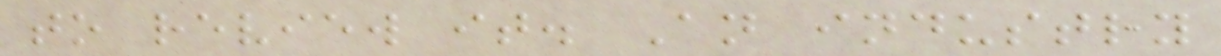to review it. An industry
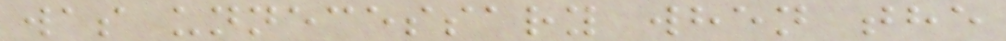was unnecessary when the
